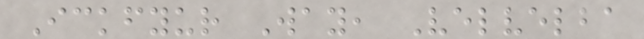Ickfyur Way, Velvelba
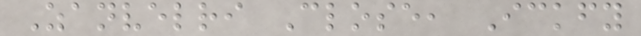Zanvelri Close, Ickfy
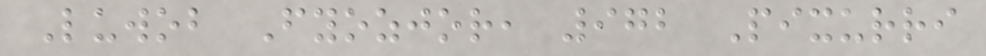Luwob Fyozjor, 972 Pixurri
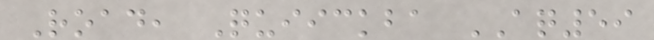Road, Quiickba AQ59
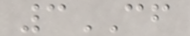3CF
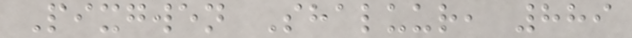Pixgwen Shaluur, 889
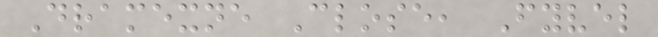Dramexne Close, Fyvel
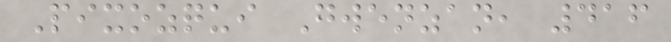Pixozqui Gwenzan, 416
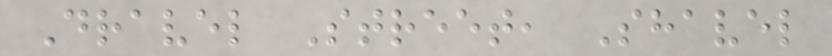Dravel Street, Shavel
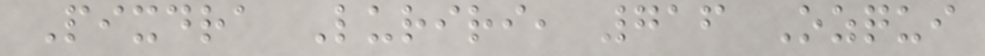Pixdra Luriri, 716 Ozqui
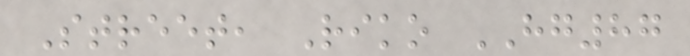Street, Riko HG87
